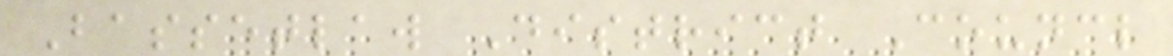Bassetlaw District Councl
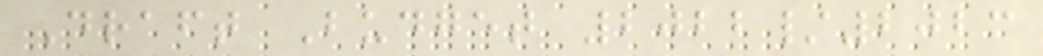Draft Budget 2022/2023
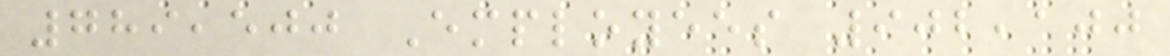789,500 Employees 902,100
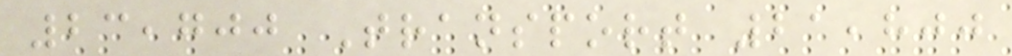23,700 Transport 21,800
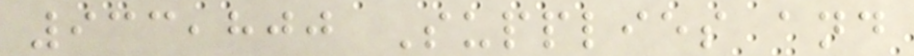933,800 Supplies and
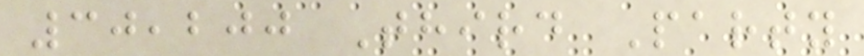30,200 Third Party
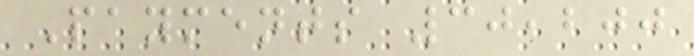Payments 30,200
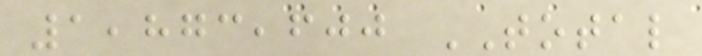1,873,600 TOTAL
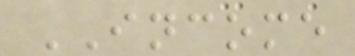INCOME
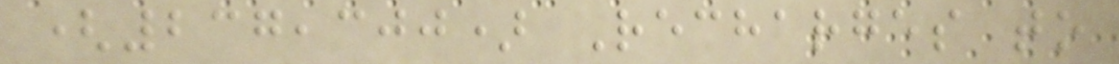(237,300) Recharges to
